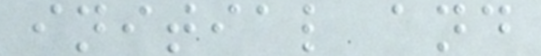initial and
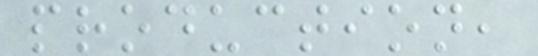production,
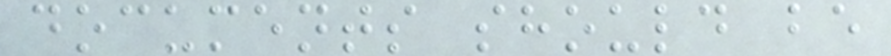documents should be
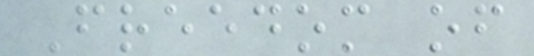Freedom of
